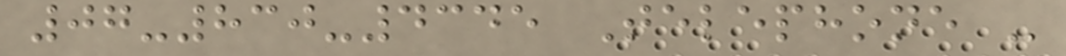07-830-4345 Telephone -
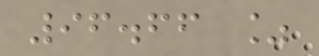96.66 %
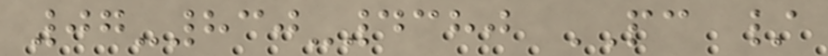07-830-4380 PC /
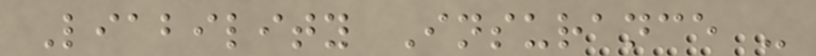Liability Insurance -
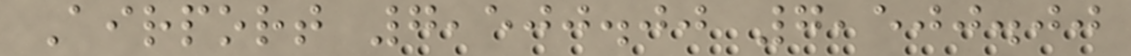Airport 7,500.00 7,500.00
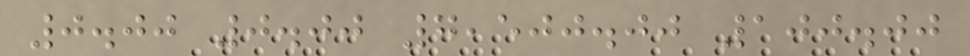0.00 0.00 7,500.00 100.00
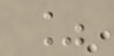%
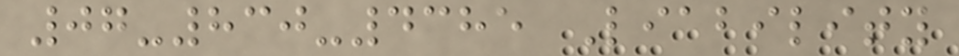07-830-4385 Liability
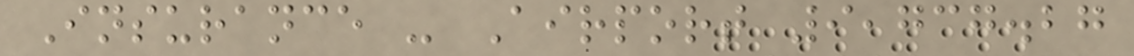Insurance - Airport 9,737.27
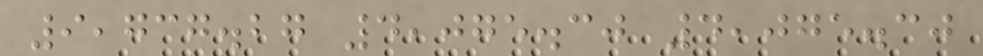9,737.27 4,075.30 4,075.30
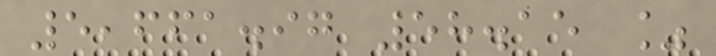5,661.97 58.15 %
